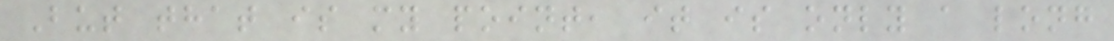But that is my point, it is only a long
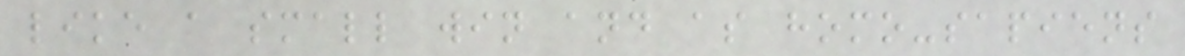like a small win and as homo-sapiens
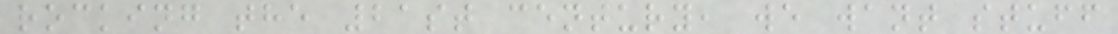rocking the 21st century, we want stuff
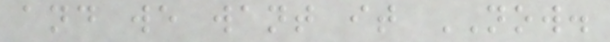and we want it NOW.
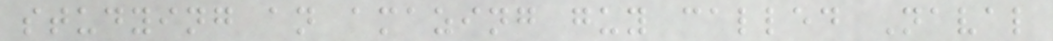studying an amazing guy called Naval
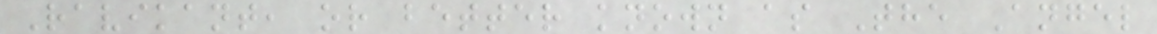Ravikant, or better known as The Angel
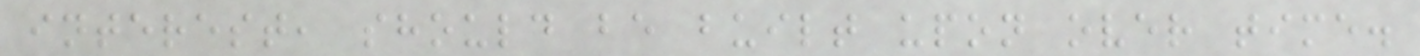interest, should be built upon over time.
